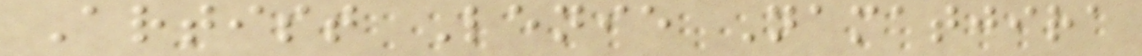Artist Lenie Namatjira
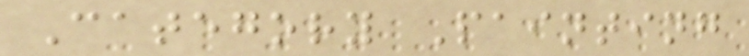Category Painting
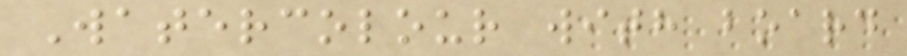Watercolour with board
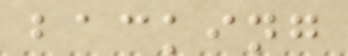backing
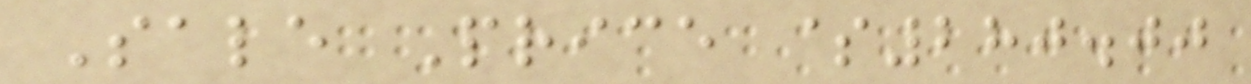Sale Price $280.00
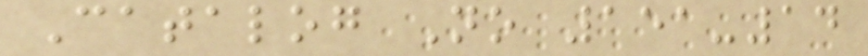Catalog No 151-14
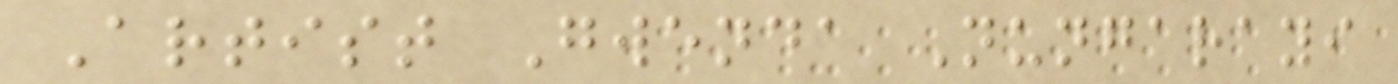Artist Gwenda Nungarayi
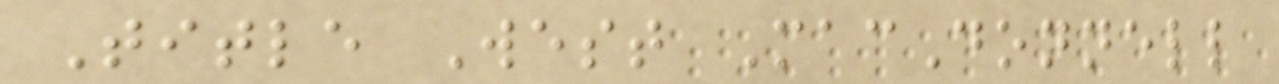Title West MacDonnell
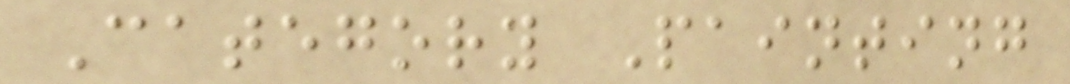Category Painting
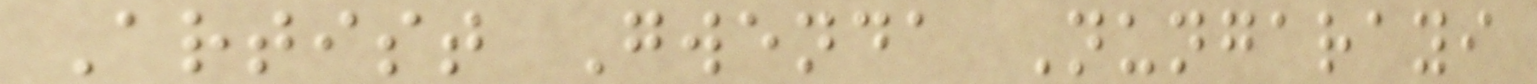Artist Gwenda Nungarayi
